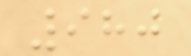980
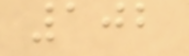102
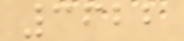3622
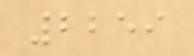2259
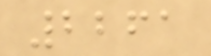2261
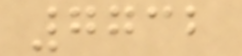7732
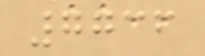7736
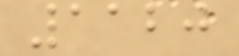1120
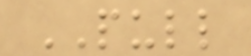PULL
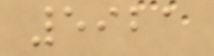5921
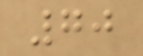70
